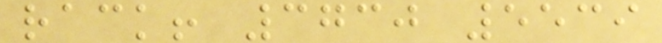rack! 3730 5539
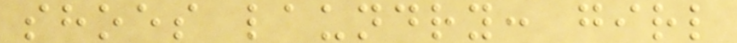shoes laundry: girl
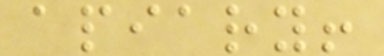apiary!
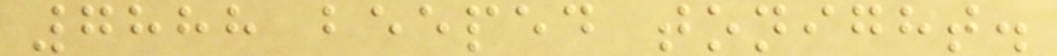7888 beeped tonight.
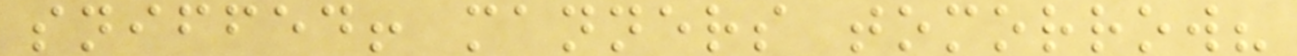sniffed! manners tomorrow?
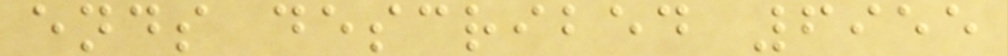ends described 6955
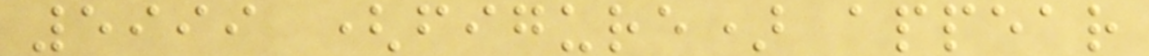5999 (figure) appear
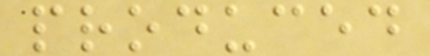produced
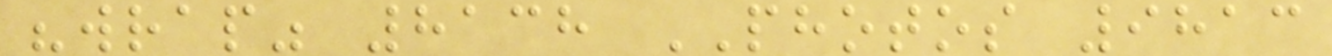"wrap" 8138 PHOTOS 9813
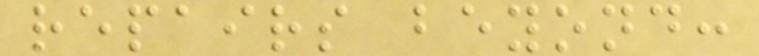repairs beyond:
